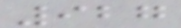927
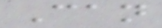Can
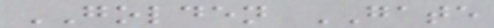GOLDEN GATE
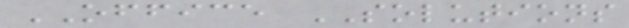OFFICE SOLUTIONS
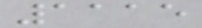1115
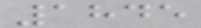1845
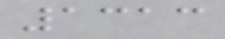1313
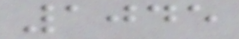1045
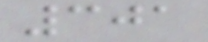301
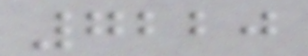7220
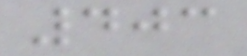403
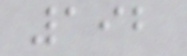192
